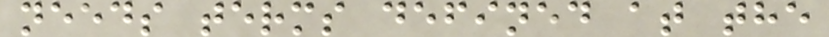needs terms defined at the
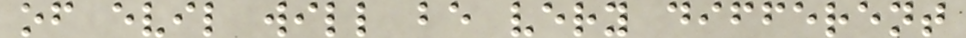of evil will be very different
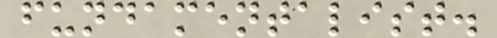fundamentalist.
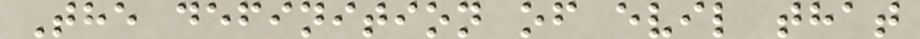The definition of evil that
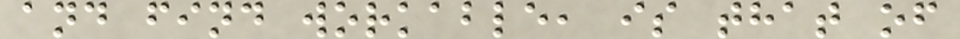and find workable, is that of
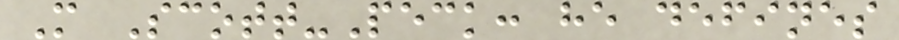M Scott-Peck: he defines
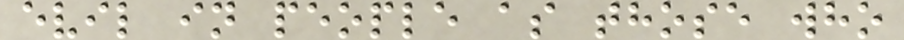evil in people as those who
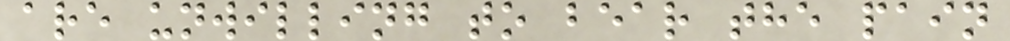are unwilling to bear the pain
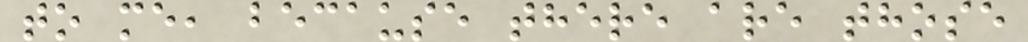to me, because there are those
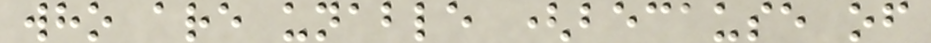who are unable (because of
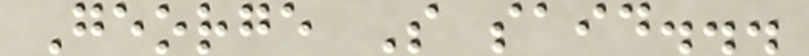George S said...
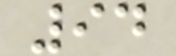94
